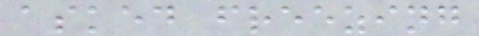asked freezing
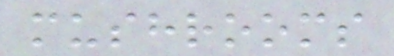mushrooms
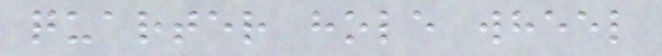quarter hole wheel
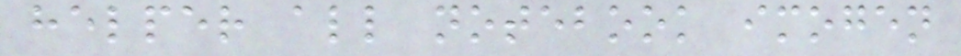helper all notebook imogen
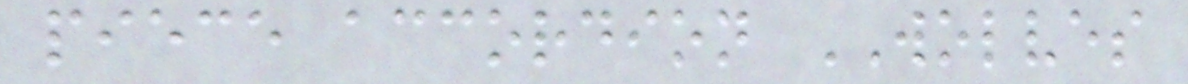piece accordion WOLVES
